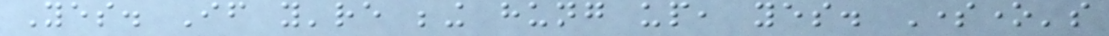Yes. If you're being hung up, yes. Someone's
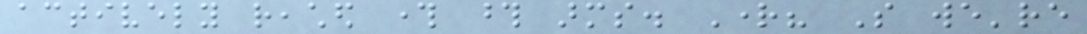actively reached through those arms. Right? So we're
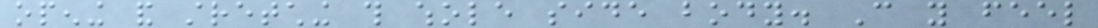opening and stretching this whole side body. Can you feel
